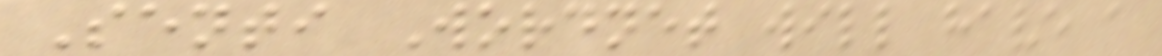Senti Wordnet will have a
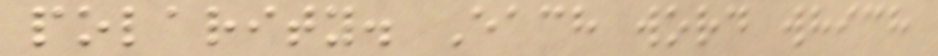polarity. Each word which
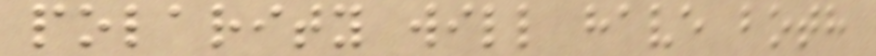polarity will have both
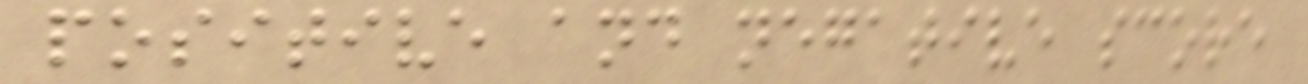positive and negative score
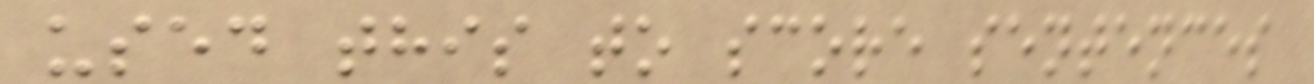used this to score sentences
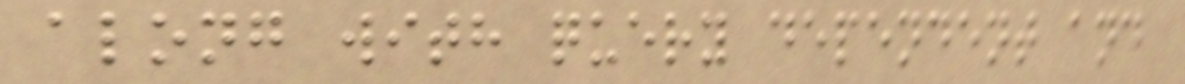along with query dependent and
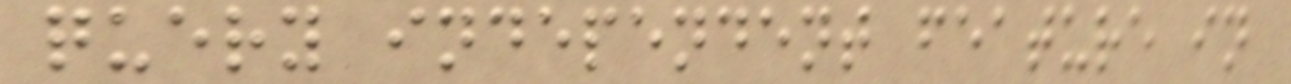query independent feature in
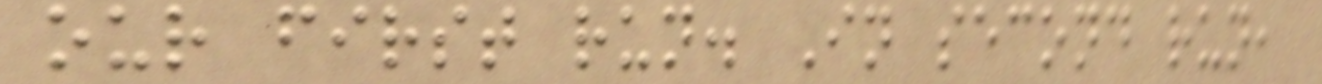our first run. In second run,
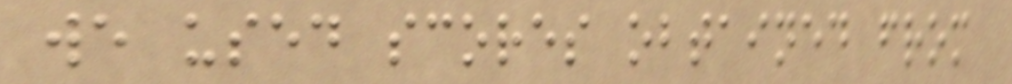we used scores obtained from
